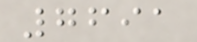7691
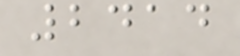2414
